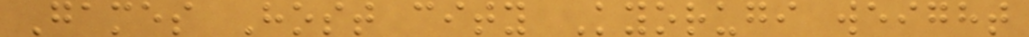Games Host city Kyorugi weight
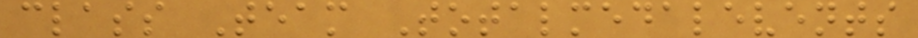class Team Totalmedalevents
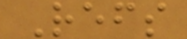Refs
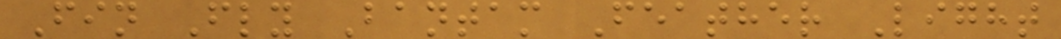Fin Fly Bantam Feather Light
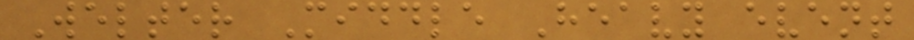Welter Middle Heavy event
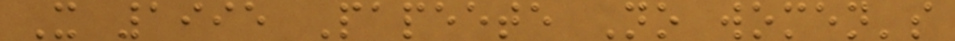X 1995 Papeete No women's
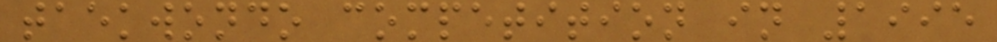taekwondo competition in 1995
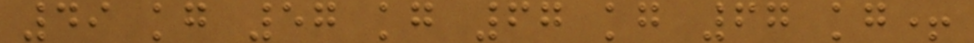49 kg 57 kg 67 kg 67 kg+
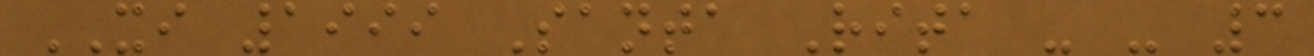XI 1999 Santa Rita - - 3
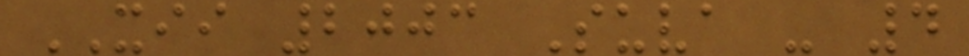XII 2003 Suva - 4
